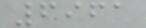6961
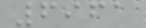6961
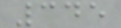345
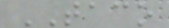TACO
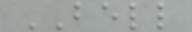BELL
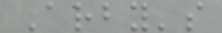Arby's
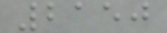2150
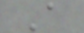A
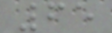65
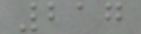217
